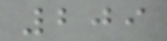209
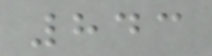843
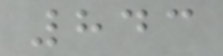843
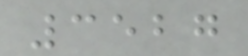3527
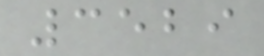3529
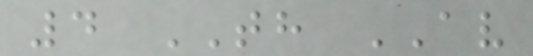4 TH AV
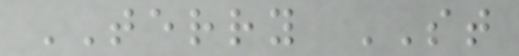TERRY ST
